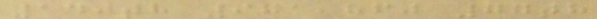140th 971,860 77th
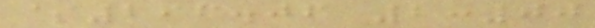$296.06 2:00
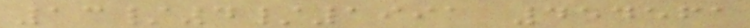13/4/1991 454561
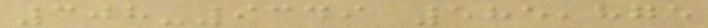308-9349 585,875
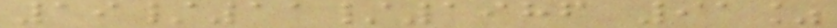19/11/1986 91%
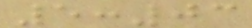5:03
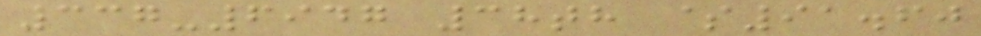337-6947 38th $91.60
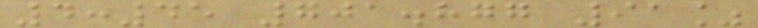4:45 701.877 91%
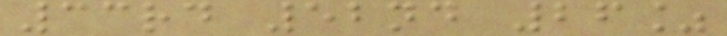33rd 52nd 26%
